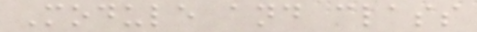Module and class
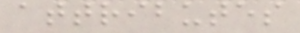attributes
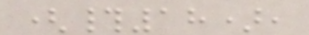(#18),
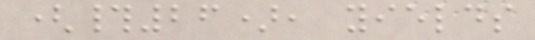(#26), yields
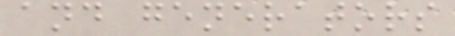and generators
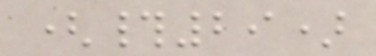(#29)
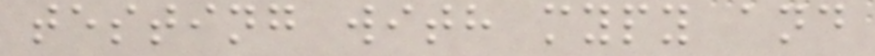testing with mypy and
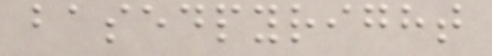basedpyright
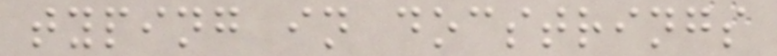typing in docstrings
